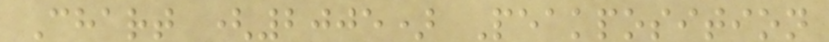Chart (2005) Peakposition
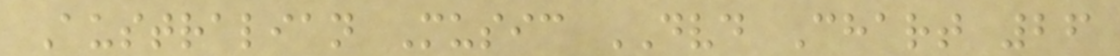Australian Music DVD Chart 26
